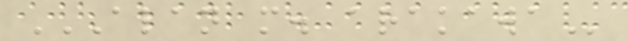ALAN M. ARAKAWA
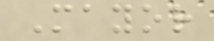Mayor
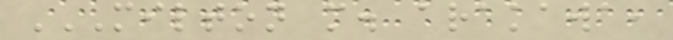MILTON M. ARAKAWA,
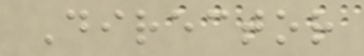Director
